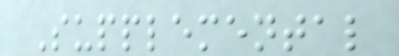Supplemental
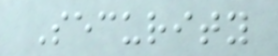Security
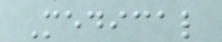Medical
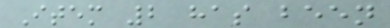Item 2 has been
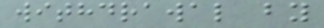withdrawal by
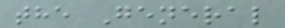the General
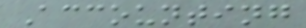Accounting
